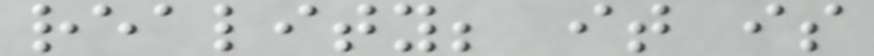reality; it is
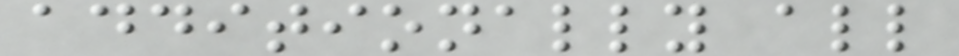additionally all
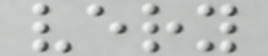very
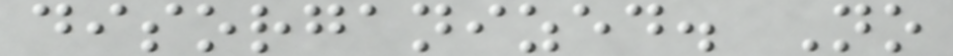disorganized. No
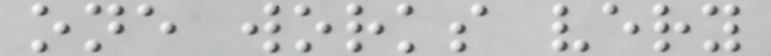one works very
